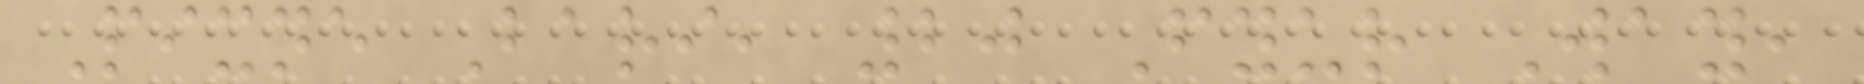Pixne Bari, 20 Fyur Way,
